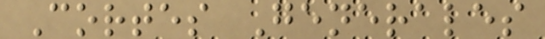Cortes Generales
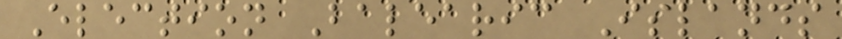Election Balearic Islands
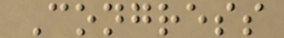Congress
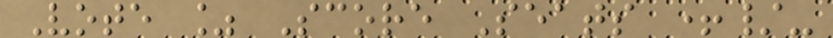Vote % Score Seats +/-
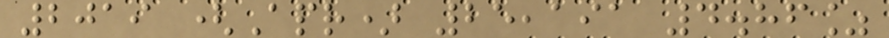2019 (Apr) 25,191 4.86%
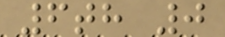6th 0
